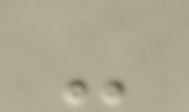-
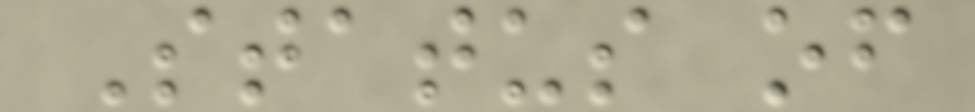Status of
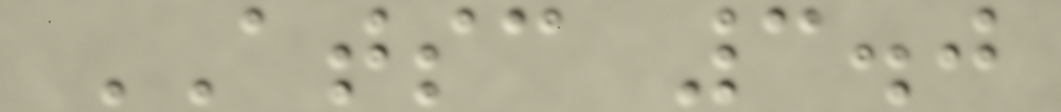ATSC 3.0
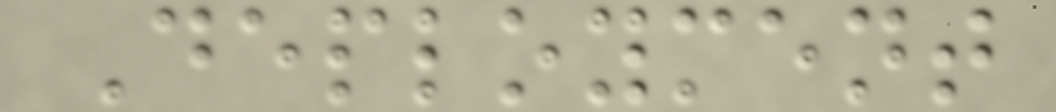Deployment
